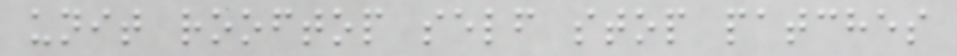unit rooftop self stop patches
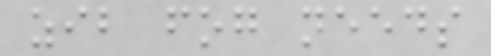zib fog needs
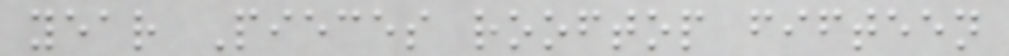year Pieces rooftop fifteen
